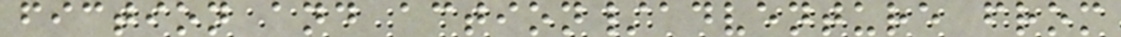fiction and action/adventure from
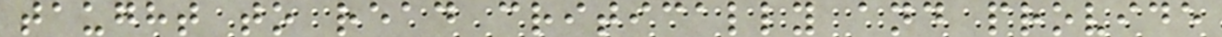taught to read critically and provide
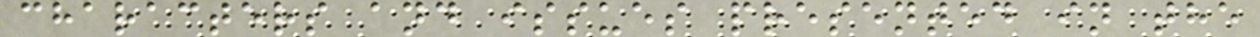characters and issues presented in the
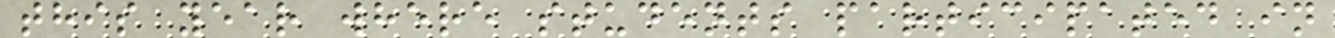this year where students participated in
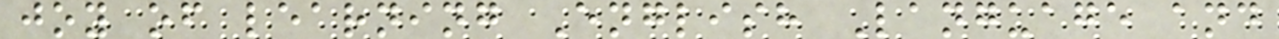joy of learning English Language and
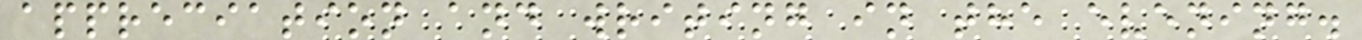appreciation and writing in the evening.
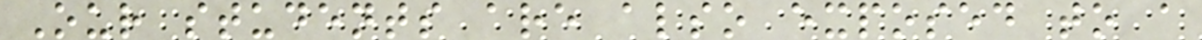Our students are also exposed to a
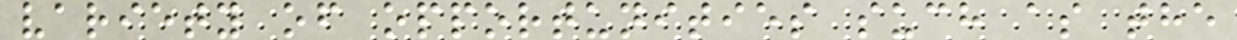variety of opportunities such as the
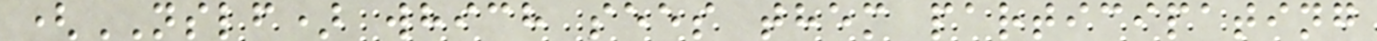(NSLF) which sees them participating
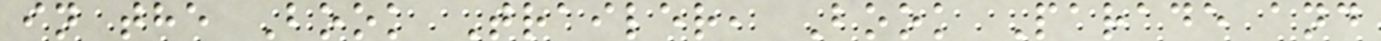in the Book Trailer, Book Parade and
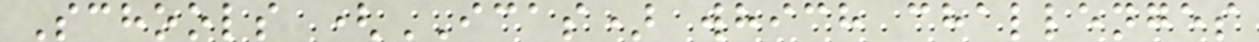Schools (ICAS) which challenges
